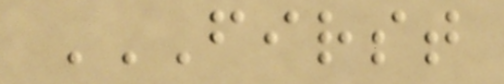FIRST
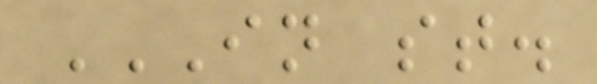IN ST.
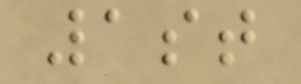1st
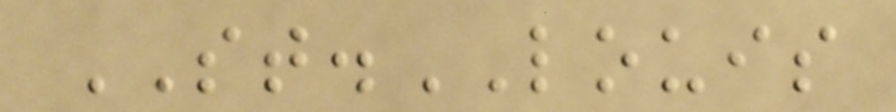ST.LOUIS
